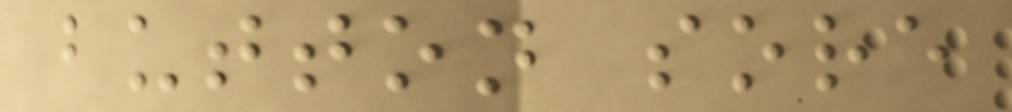button sore
